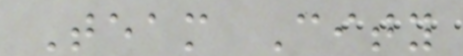Team City
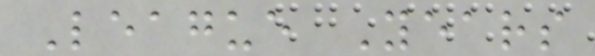League Years
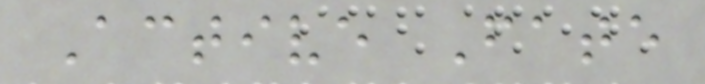Active Fate
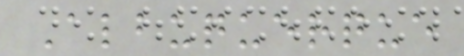Albuquerque
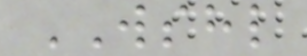WSHL
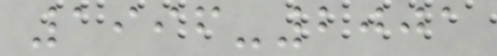1996-2001
